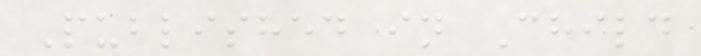Published in Child
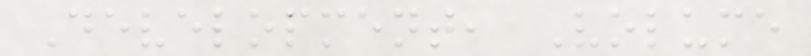Development, Volume
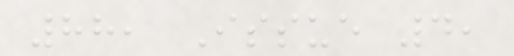88, Issue 4,
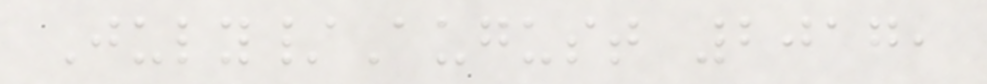July/August 2017,
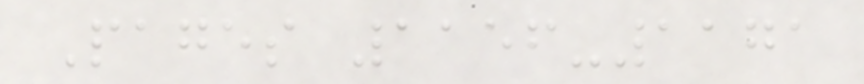Pages 1156-1171
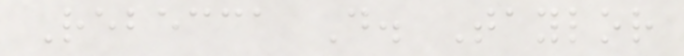Rebecca D. Taylor
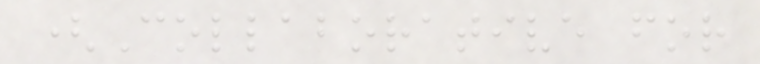(Collaborative for
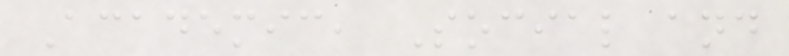Academic, Social and
